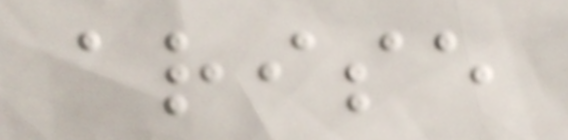arise
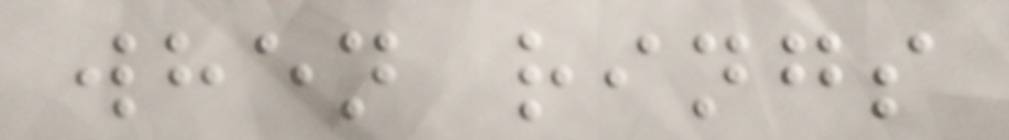when rings
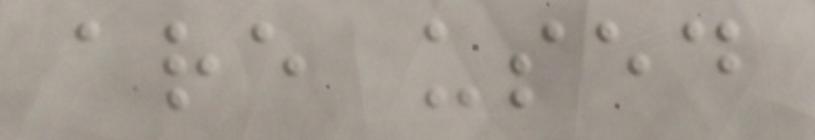are used
